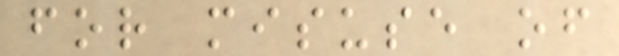for misuse of
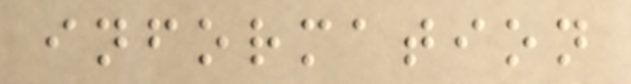information
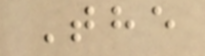The
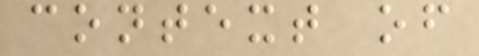context of
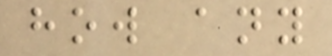how any
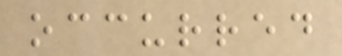occurred
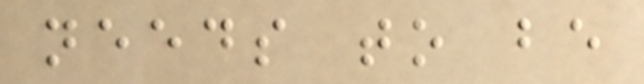needs to be
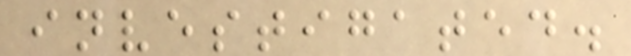investigated.
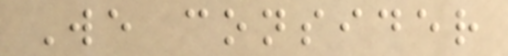We consider
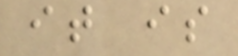it is
